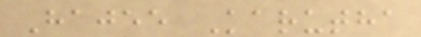Hajee Karutha
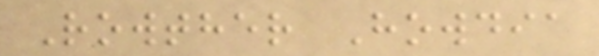Rowther Howdia
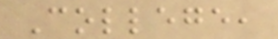College,
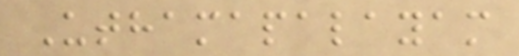Uthamapalayam
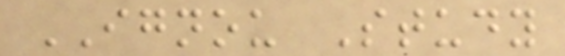IGNOU Study
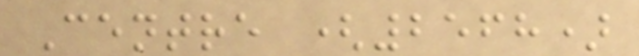Centre (2568)
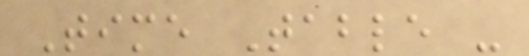Time Table -
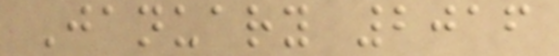January 2016
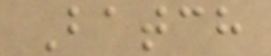Batch
